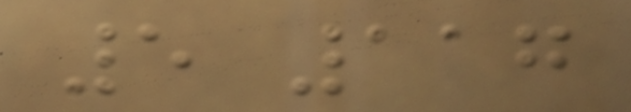5 117
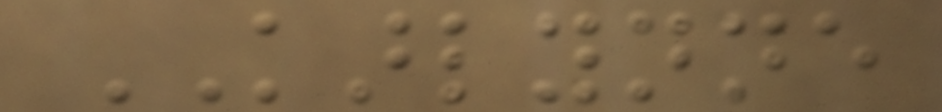KARLYNNE
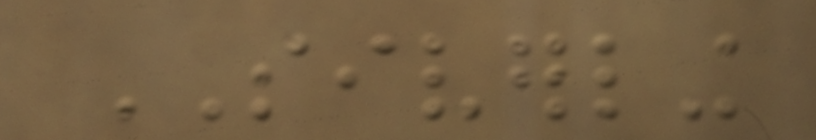SIVERLING
